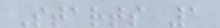Starts 1
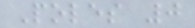Poles 0
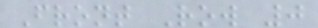Front Row 0
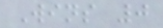Wins 0
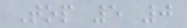Top 5 0
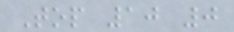Top 10 0
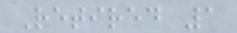Retired 1
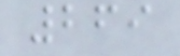269
